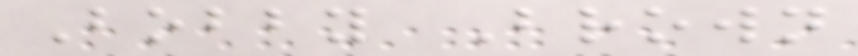Bobby Brown
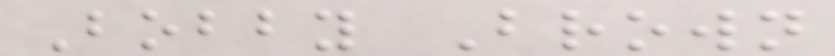Bobby Brown
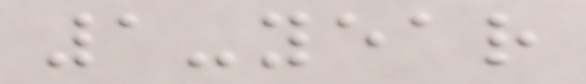1-year
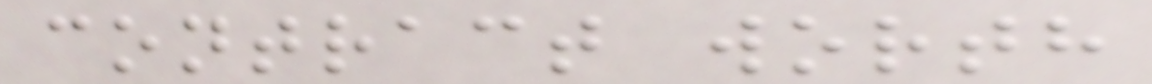contract worth
